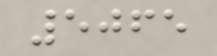5065
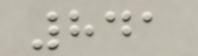841
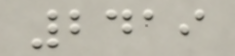2419
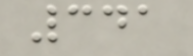341
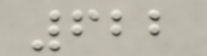622
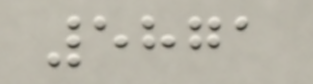5871
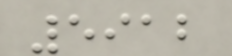5912
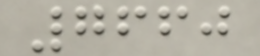7660
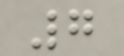7
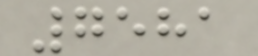7581
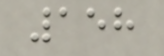158
